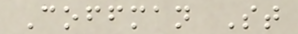Coffman St
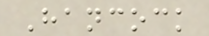Hancock
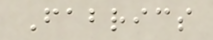Fabrics
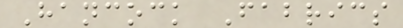Hancock Fabrics
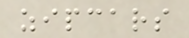zipcars
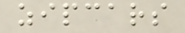zipcars
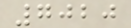7020
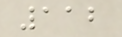112
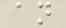an
